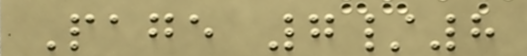Page 7/8
